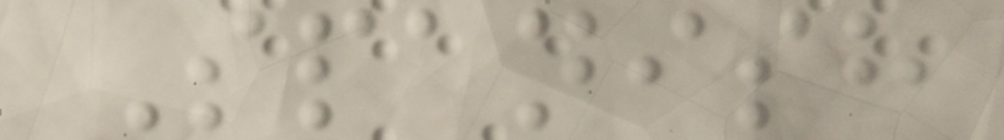Spanish
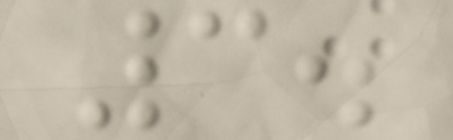3.
